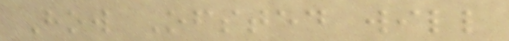How Ofsted will
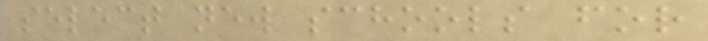select new schools for
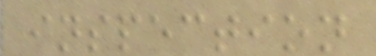inspection
